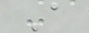A
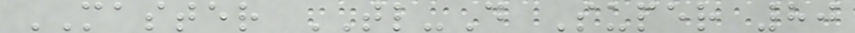MASTER TL-D Super 80
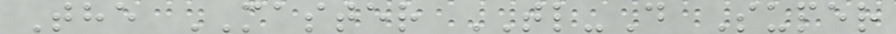The MASTER TL-D Super
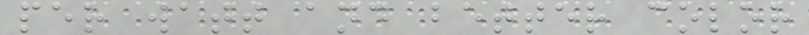per watt and better color
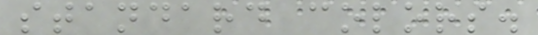standard colors.
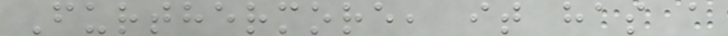Furthermore, it has a
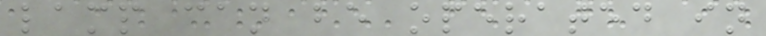lamp can be operated in
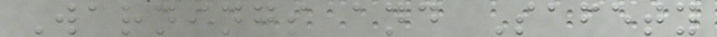Warnings and Safety
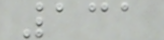131
